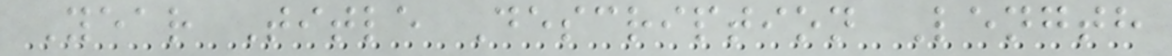Year Title Description Length
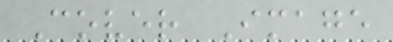Cover Image
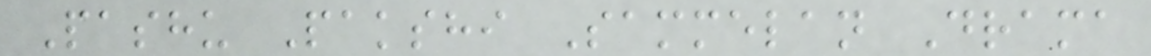Pashu Pakshi Sammelan Drama
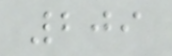209
